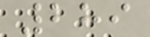289
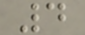4
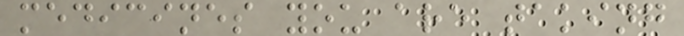medicines you are taking
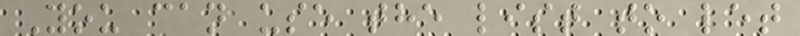You can use the list to let
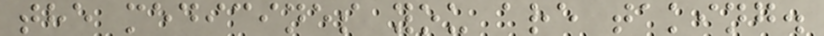the medicines you are taking.
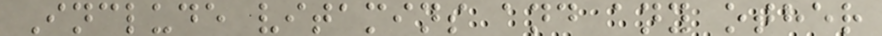Include vitamins and any other
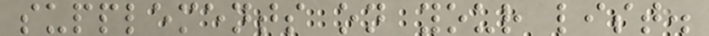supplements on your list.
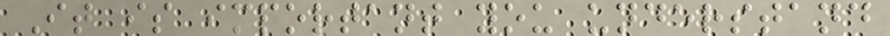It is important you understand
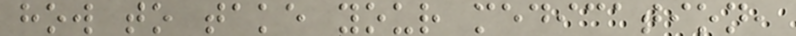how to take your medication,
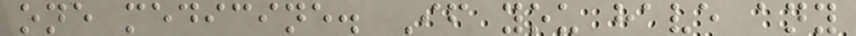one medicine. If you have any
